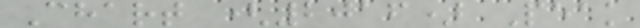Chart (2016) Peak
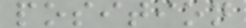position
